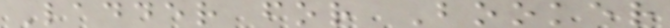Ladder for Booker
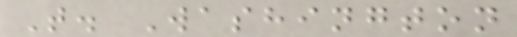T. Washington
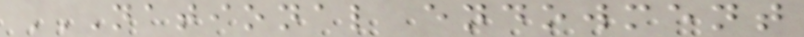NATIONAL ENDOWMENT
